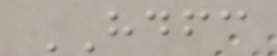HDFC
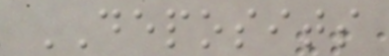DEPOSITS
